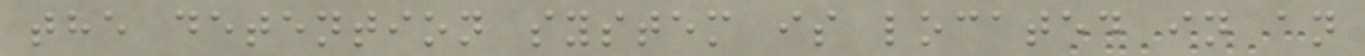the detention system is located in an
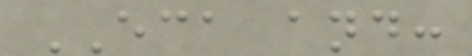ECA and:
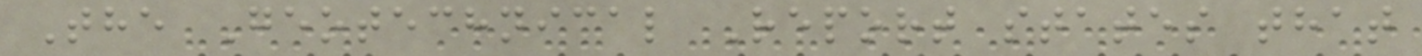The Geotechnical Report states that
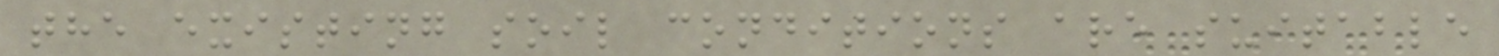the existing soil conditions are suitable
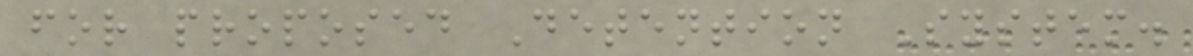for proposed Detention System.
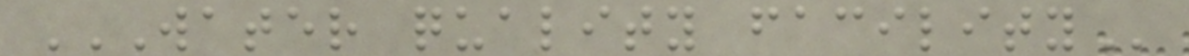WATER QUALITY FACILITY
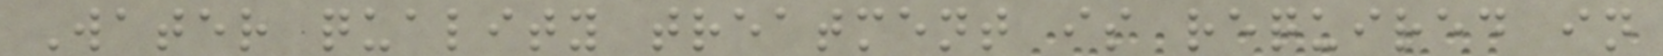Water quality treatment is required in
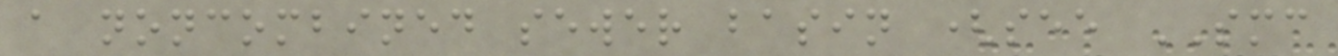a noncombined sewer basin (see SMC
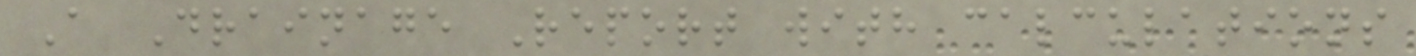A Drainage Report with calculations
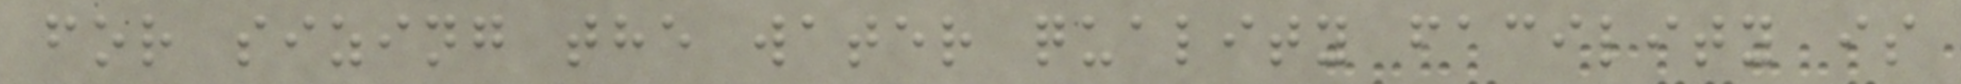for sizing the water quality facility is
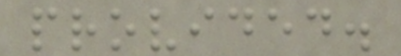provided.
